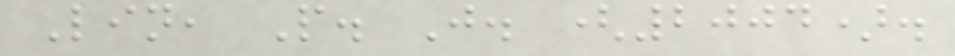Lin, P. J. (2004).
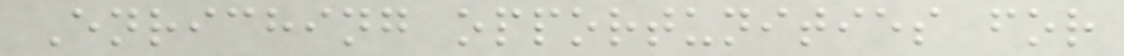Enriching opportunities for
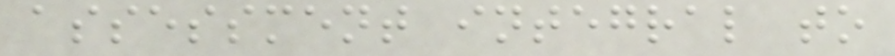assessment integral to
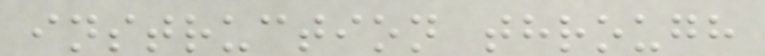instruction through
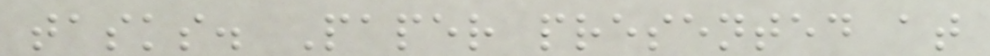tasks. Paper presented at
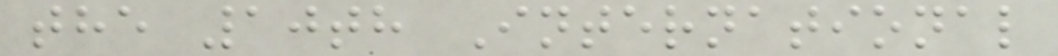the 10th International
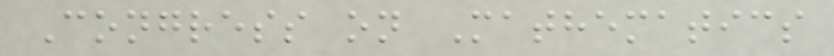Congress on Mathematics
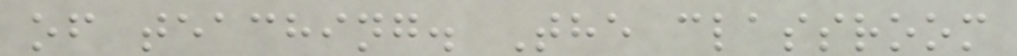of teaching. The classroom
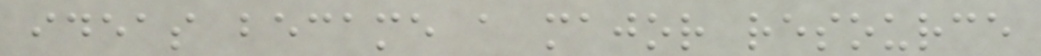ideas became a major resource
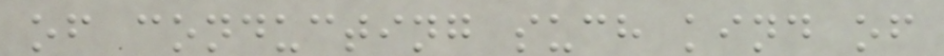of conducting such kind of
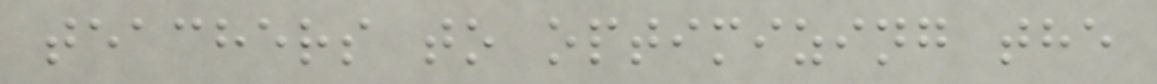teachers to optimizing the
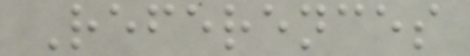References
